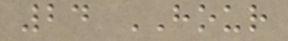24 HOUR
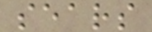sears
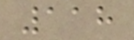118
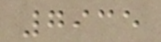7935
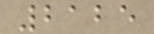2125
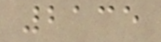2135
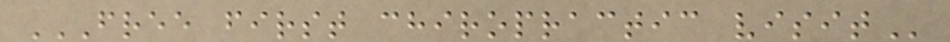FREE FIRST CHIROPRACTIC VISIT
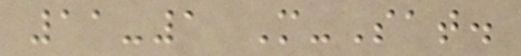11-1 M-Sat.
